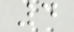4
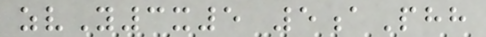zvY3x5 5aPhh
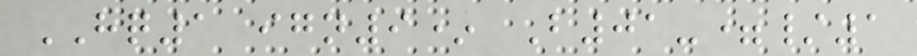HQ1 ign9* B01-=/1
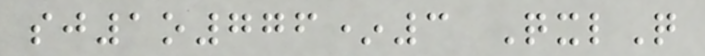sj1o776*3 QxlQ
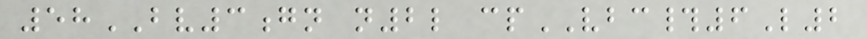58BV3gn n2l cpVBC#6L2
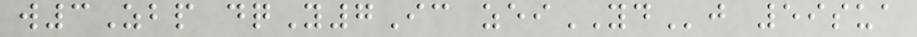w3Zbp dqY7Ic zeiYDj 59sua
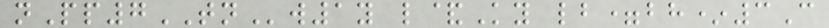nPp7TNw1y l&Ky lb=bh*3C
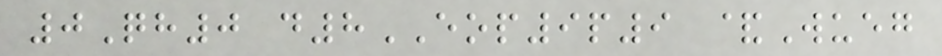0Qh0 d8EOP9p9 &Wueg
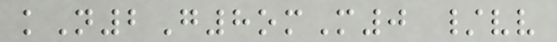kN2G8omM0 /vv
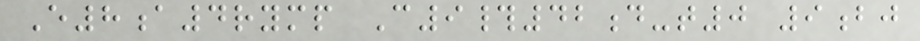E8a4rymp C9#42d-t0 9bj
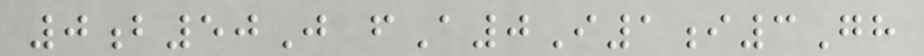0b50J fA0I1i3Gh
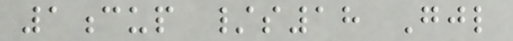1cup /s18 Gjl
